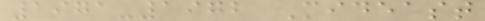1971-1972 Mideast
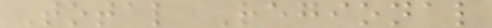Total Regional
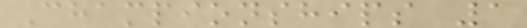Championships 1
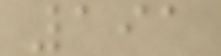191
